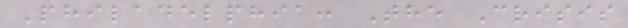Philadelphia: The Crisis
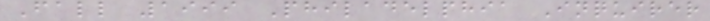Fall 1999 Philadelphia Inquirer
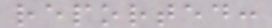reported:
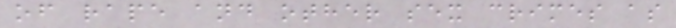of rape and other sex crimes as
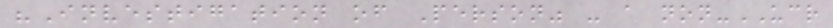"Investigation of Person" - a non-UCR
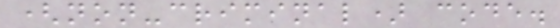(non-criminal) code.
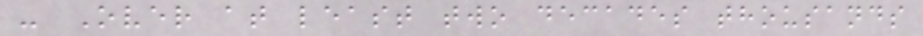- Over at least two decades thousands
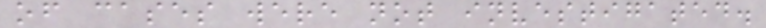of cases were not investigated.
